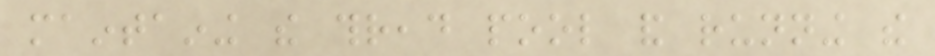maintaining the thread pool and running the
